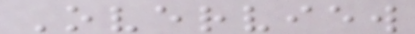Overview
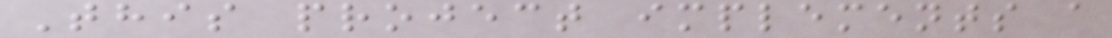This project implements a
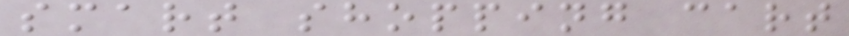smart shopping cart
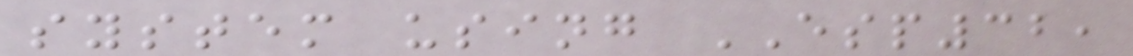system using ESP32,
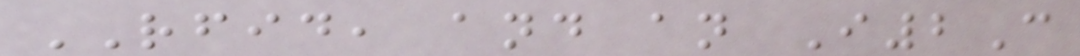RFID, and an I2C
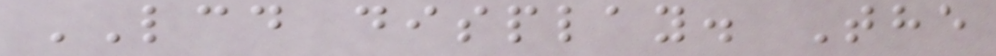LCD display. The
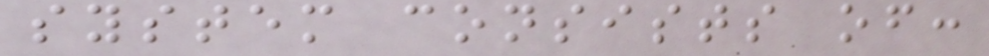system consists of:
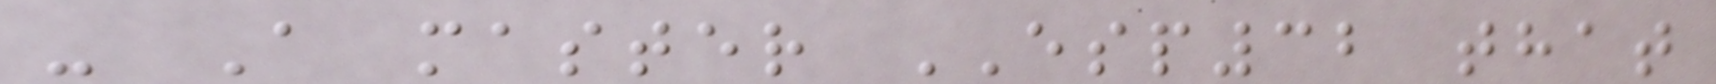- A master ESP32 that
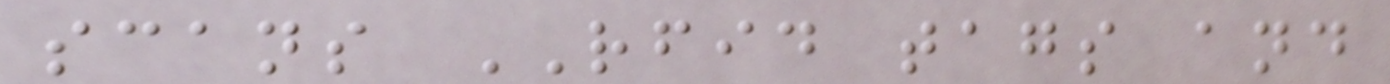scans RFID tags and
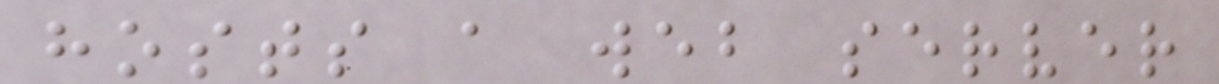hosts a web server
